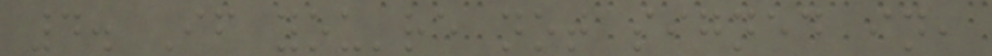4. If you're not signed in,
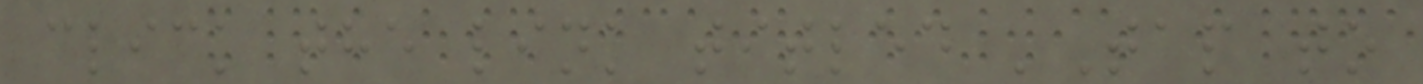click the link titled 'Tap to
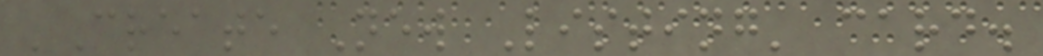'Create New Listing' card.
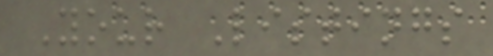Your Listings
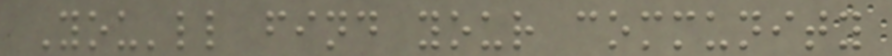You'll find your community
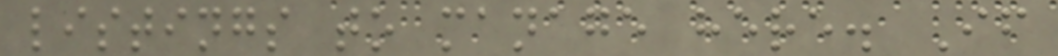listings to manage here. If
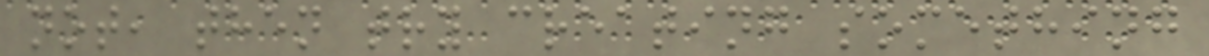not, then try creating something
